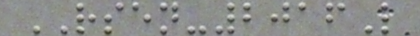RSEN-2016L
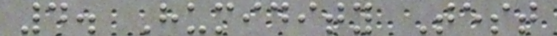4. Humidity Test
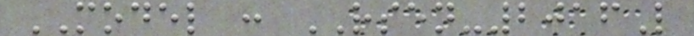MODEL : RSEN-2016L
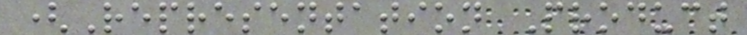(Representation Product
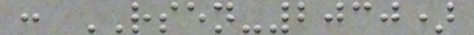: RSEN-2030)
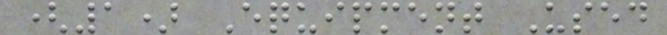(1) Equipment Used
